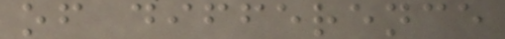of difference
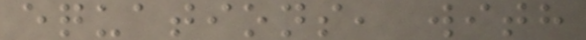equations, with
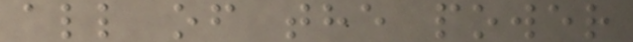all of the power
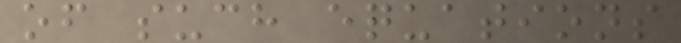of such equations
